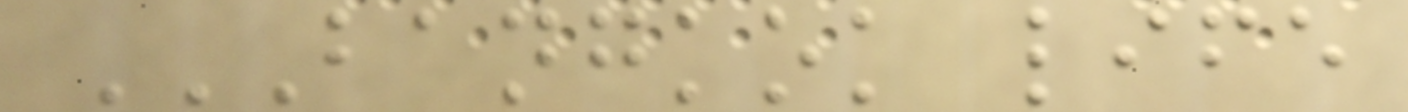BANGKOK LIFE
